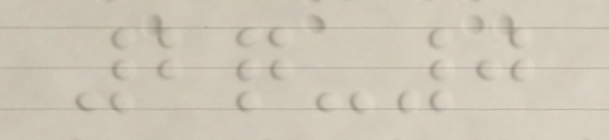2q-0
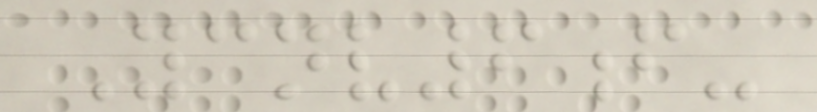Ycnv6f-
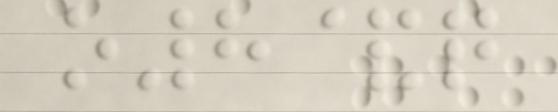o8&q
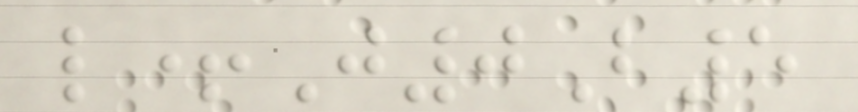l+J0B5
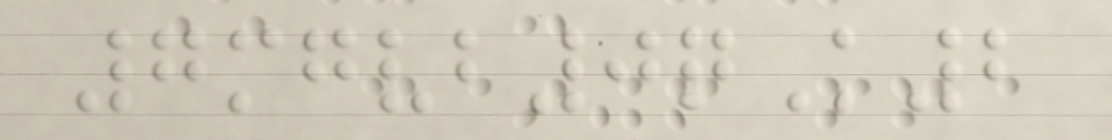7mgvb0qK2
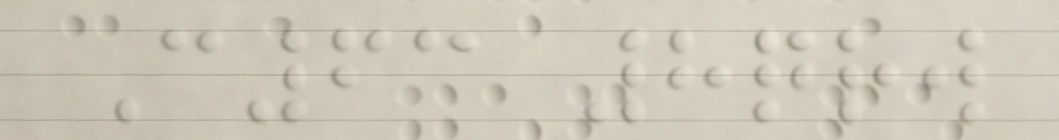C63 8qrw
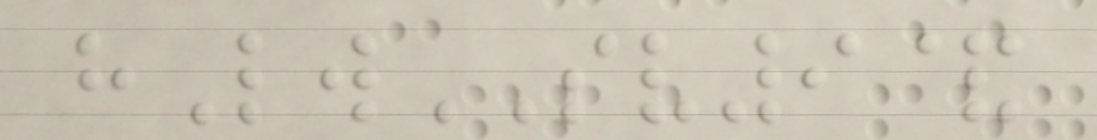hLwSV9&
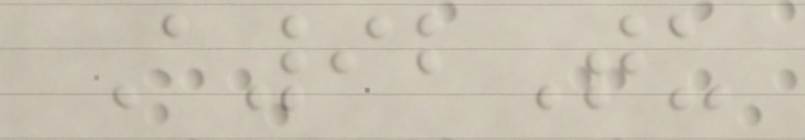A92Tu
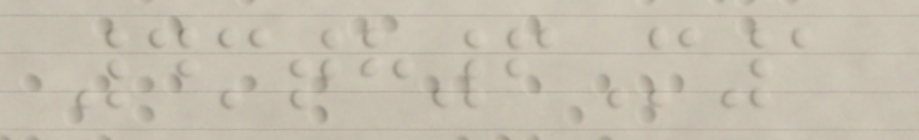4mth6M1
